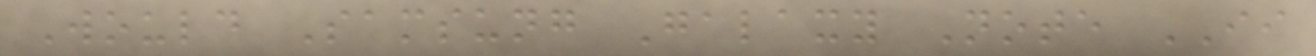Would Samsung Galaxy Note II
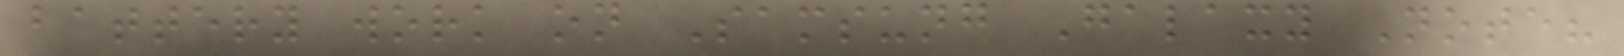battery work on Samsung Galaxy Note?
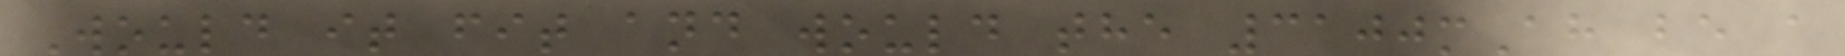Would it fit and would the 3100mAh be a
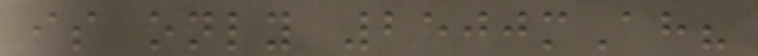is only 2500mAh?
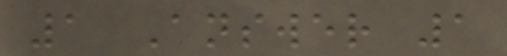1 Answer 1
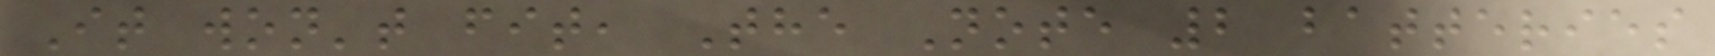It won't fit, The Note 2 batteries
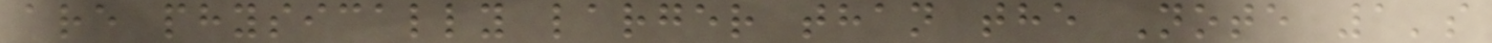are physically larger than the Note 1's
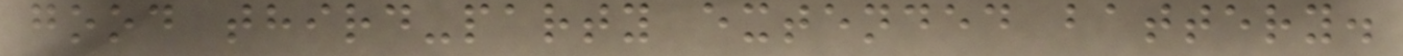good third-party extended battery.
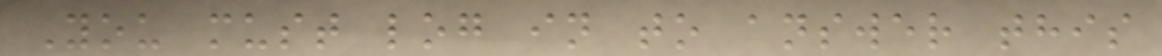You must log in to answer this
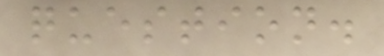question.
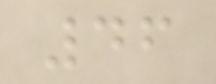46
